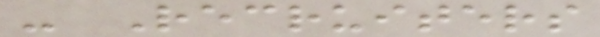- Recruiters
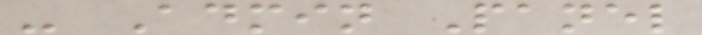- Admin Panel
